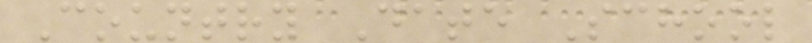Country Date School
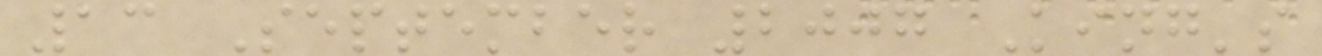13 September 2007 King's
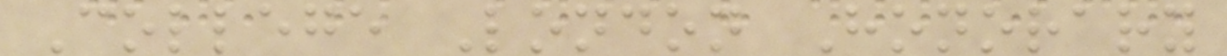College London Honorary
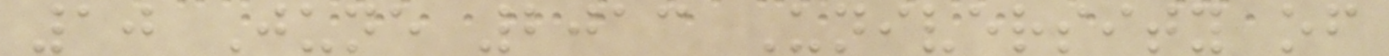10 June 2013 University of
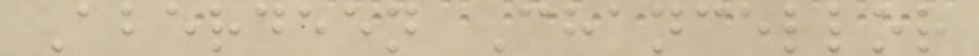Aberdeen Chancellor
